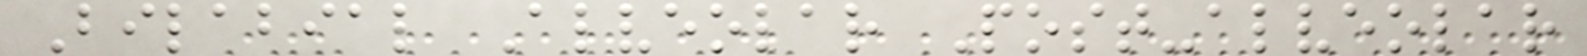Bilabial Alveolar Post-alveolar
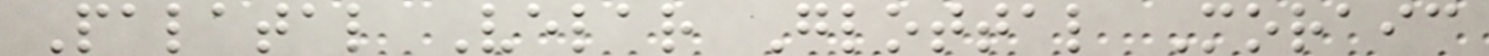Palatal Velar Glottal Moraic
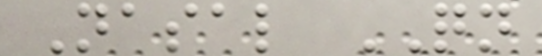Nasal QN
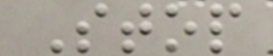Stop
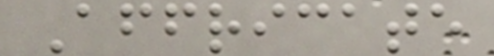Affricate
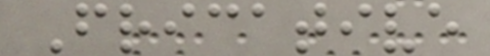Fricative
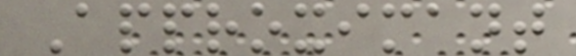Approximant
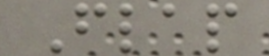Flap
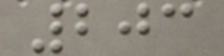203
